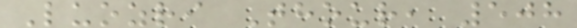Luozri Thour, 508
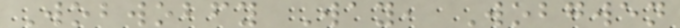Wobwobfy Way, Wobgwen
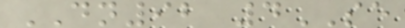DN92 4SE
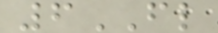6FL
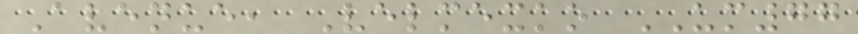Avenue, Velmexko UM77
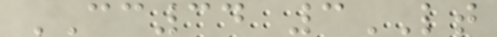CC34 3LT
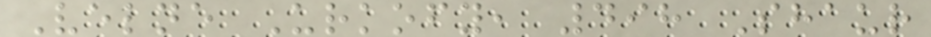Velne Urkofy, 498 Shaur
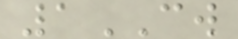1CW
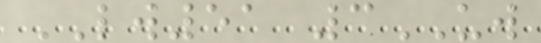LW51 3UW
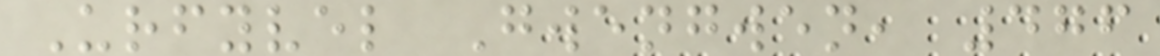Urfyvel Gwengwen, 476
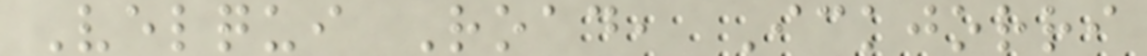Velqui Road, Ickjorri
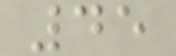45
